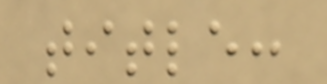title:
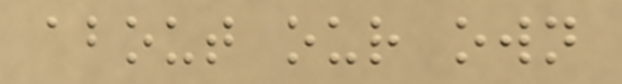about our own
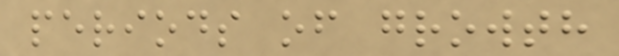periods of growth
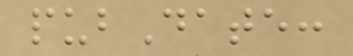pubDate:
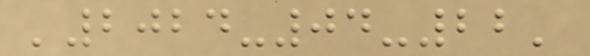'2024-04-22'
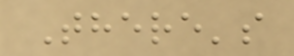There's
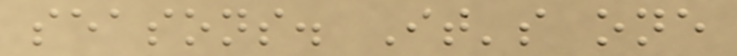seasons. It's one
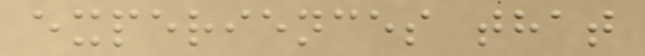experiences that
